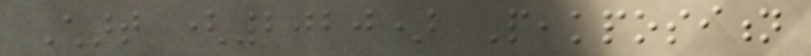Chart (2020) Peakposition
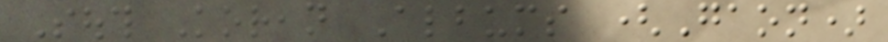South Korean Albums (Gaon)
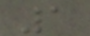1
